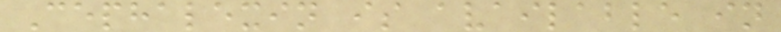Cephalexin is available in
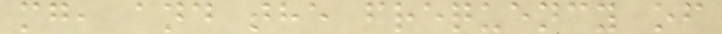mg, and the frequency of
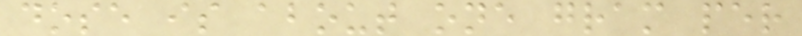dose is about one gram per
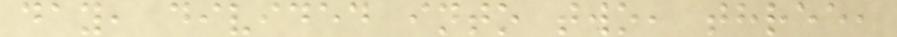day, divided into two, three,
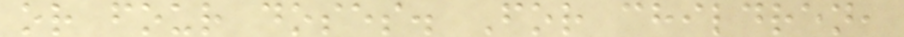or four doses. For children,
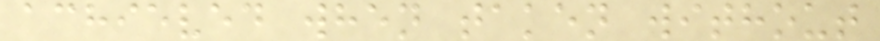achieved when taken without
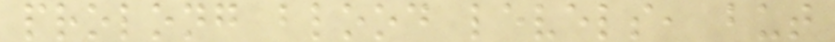prolong blood levels, but
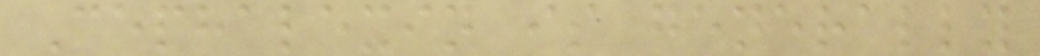Cephalexin is generally
